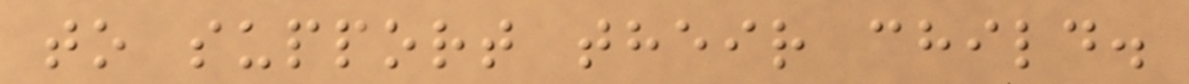to support their child.
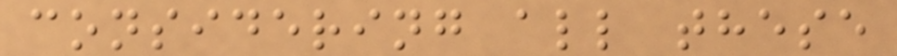considering all these
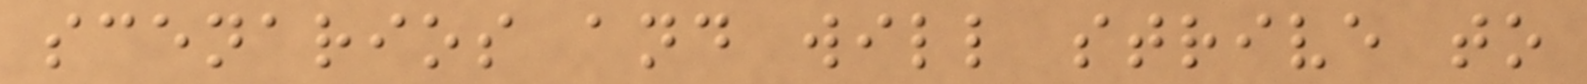scenarios and will strive to
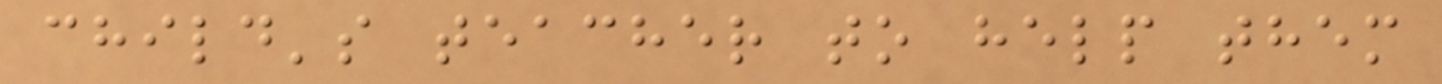child's teacher to help them
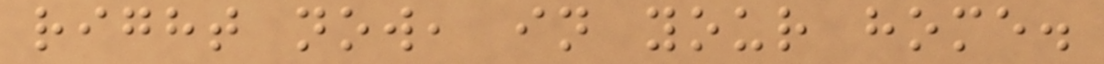right now, in your home.
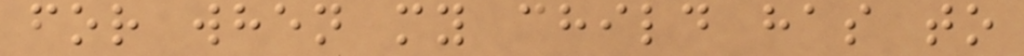for when my child has to
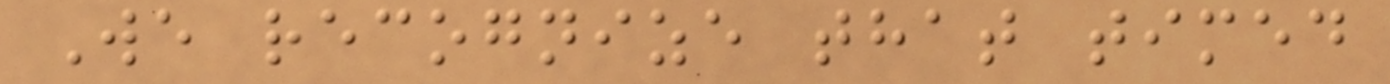We recognize that timed
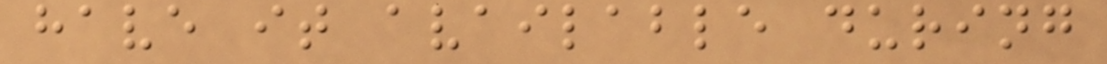have it available during
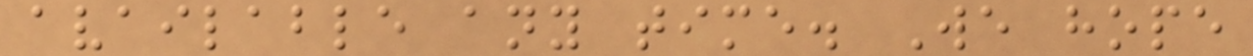available any time. We hope
